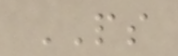PS
